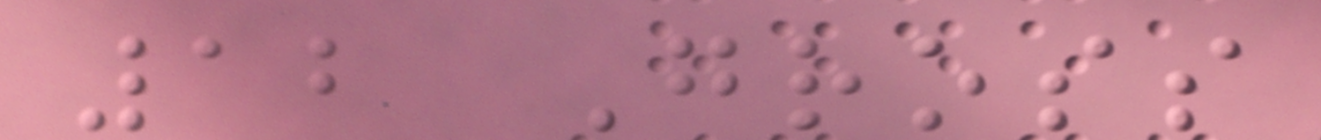12 Gross
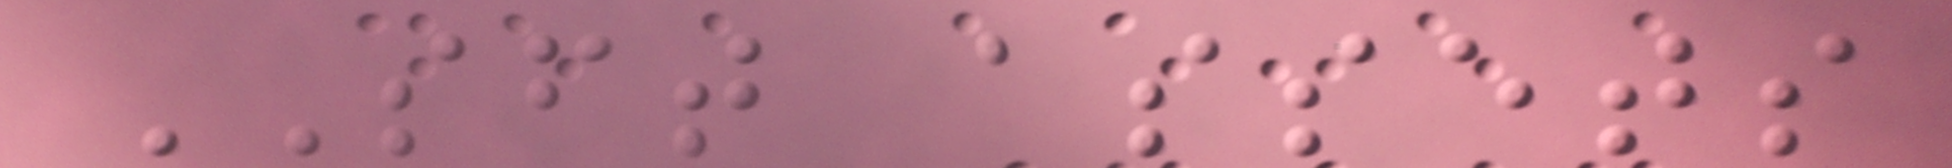SFT assets
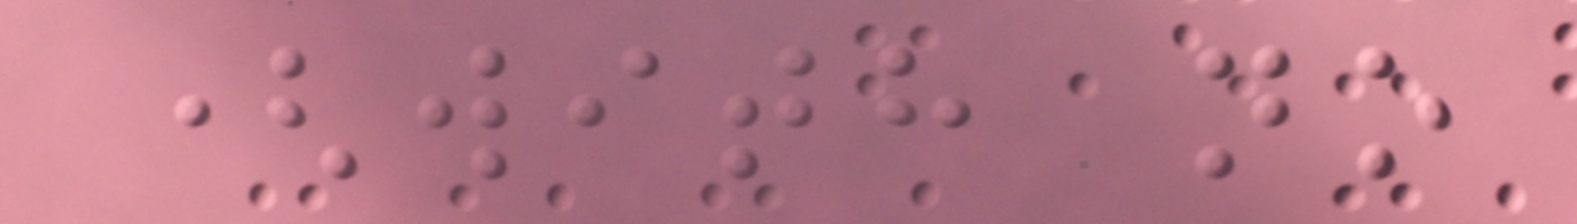(with no
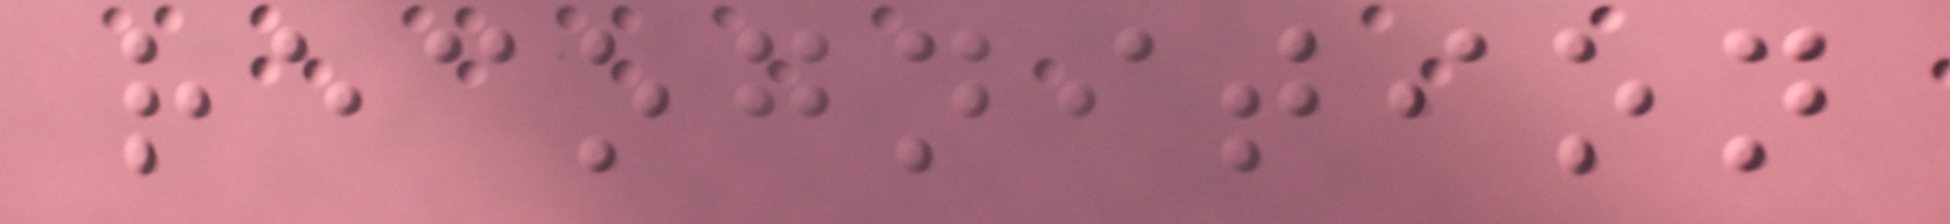recognition
